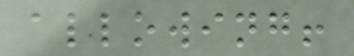allowing!
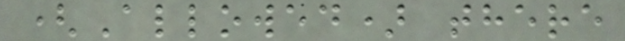(Allowed) there
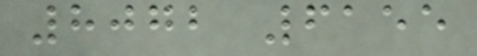8072 6155
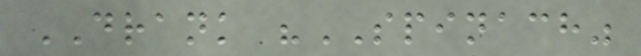DRANK "SPINACH"
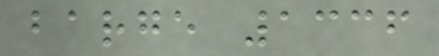barge 1336
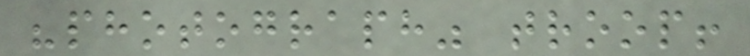"photograph" troop!
